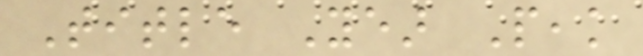Title Year Peak
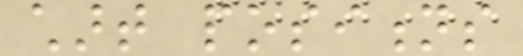chart positions
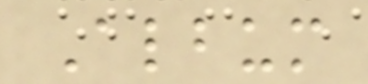Album
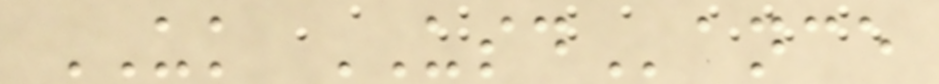UK USDance
